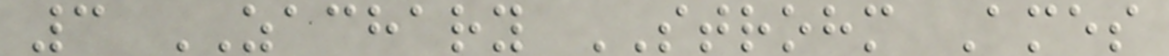3 ZACHARY STROHM Ames
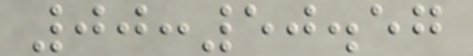00:50.57
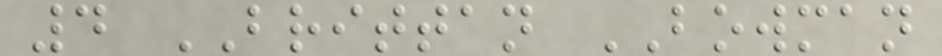4 BRITTAN BOWMAN
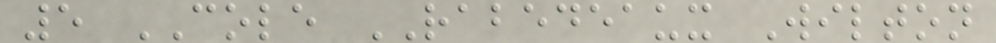5 COLE RABEDEAUX Wilton
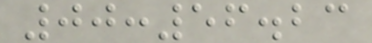00:56.23
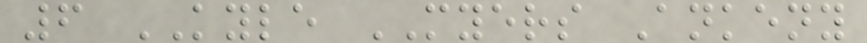6 KYLE MYERS Ankeny
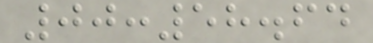00:58.64
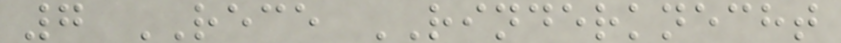7 RECE RINDERKNECHT
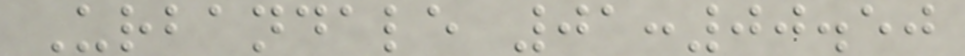Urbandale 01:00.50
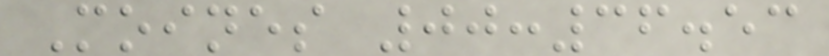Moines 00:36.53
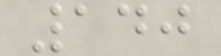140
